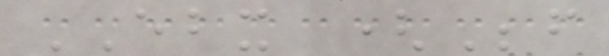EBX (Before
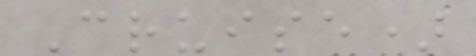Cruise)
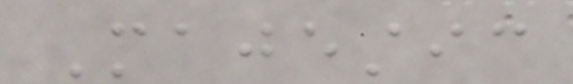Majestic
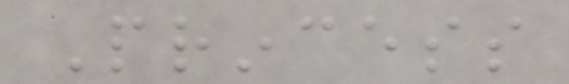Princess
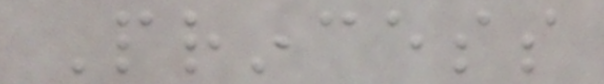Princess
